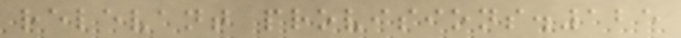relevant provisions.125
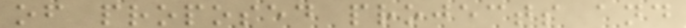of proposed projects and
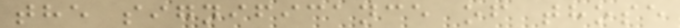the significance of those
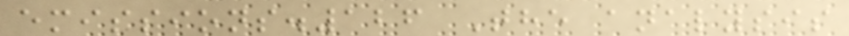emissions.126 The analysis
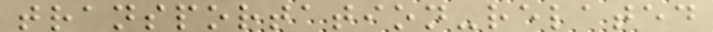transportation-related
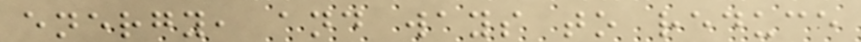energy, and ways to reduce
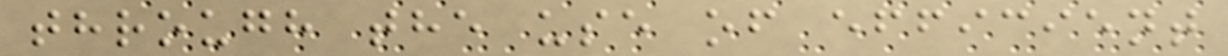through the use of efficient
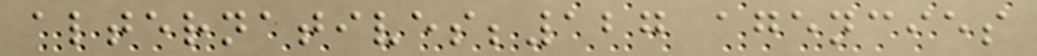alternatives;127 agencies
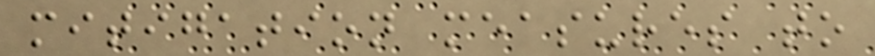mitigation measures to
